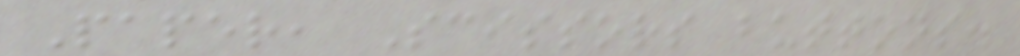Paper, Scissors buttons.
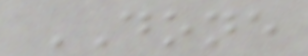DONE
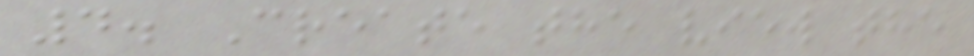4. Create the view the
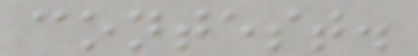contest.
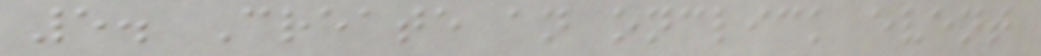5. Create an onclick event
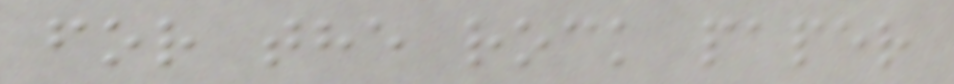for the rock paper
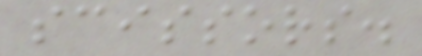scissors.
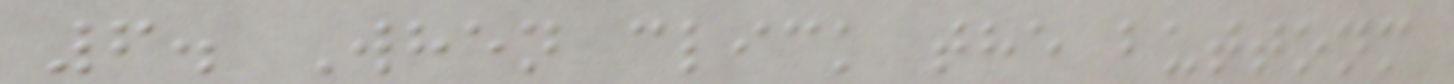6. When click the buttonm
